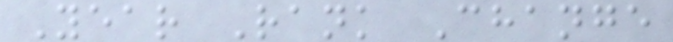Year Rank Change
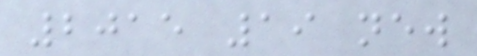2015 19 new
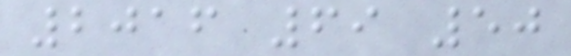2016 69 50
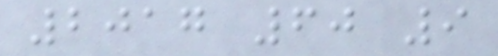2017 60 9
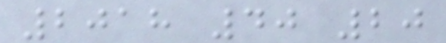2018 40 20
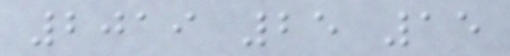2019 25 15
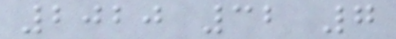2020 32 7
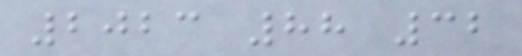2023 88 32
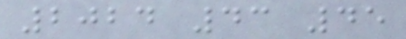2024 43 45
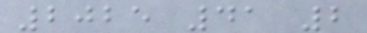2025 41 2
